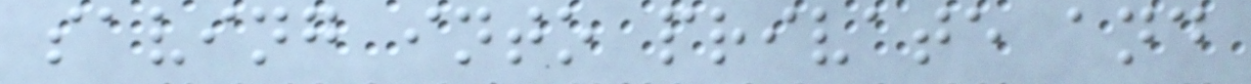saving into private and
